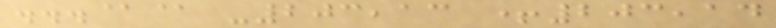...@@ -203,13 +203,14
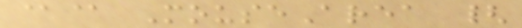@@ MouseArea {
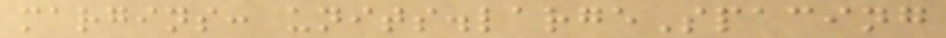margins: units.largeSpacing
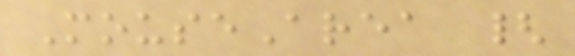MouseArea {
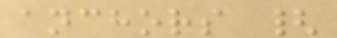anchors {
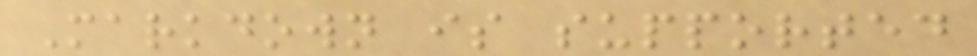Markdown is supported
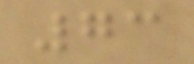73
